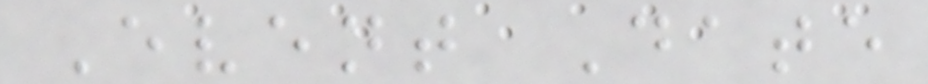Event Date
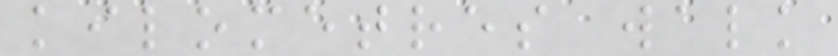kilometres walk
